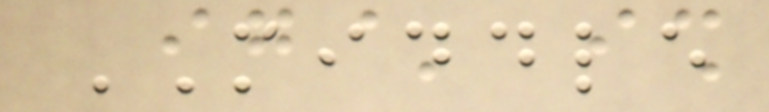MIDDLE
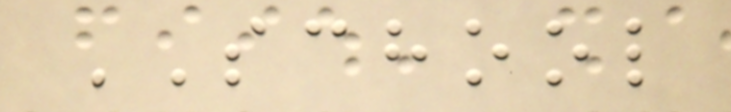SCHOOL
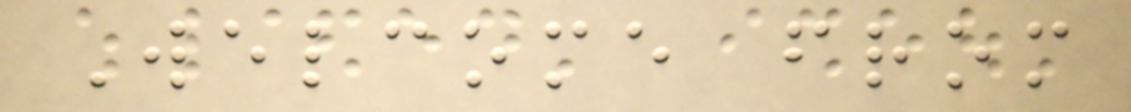Welcome from
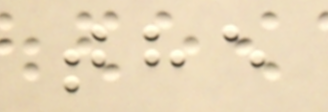the
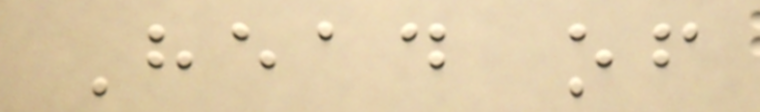Head of
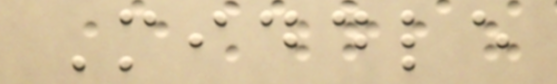Middle
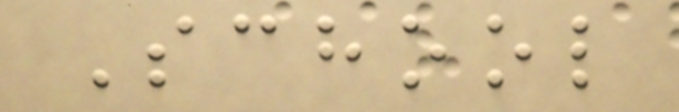School
